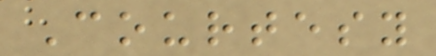Courtesy
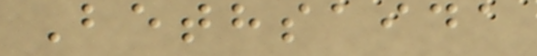Bethsaida
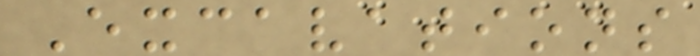Excavations
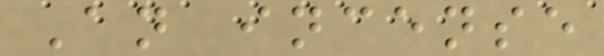An incense
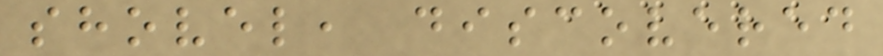shovel, discovered
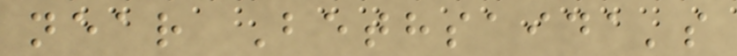near Bethsaida's
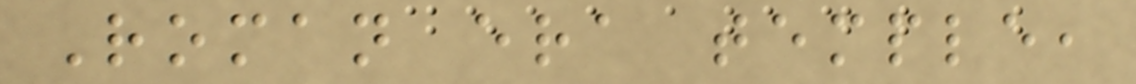Roman era temple,
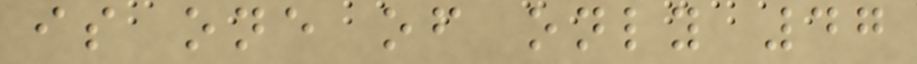is one of only 47
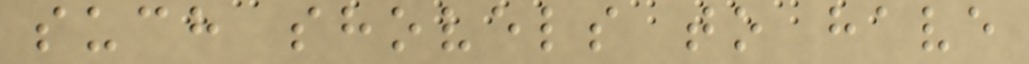such shovels to have
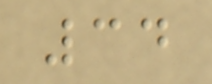34
